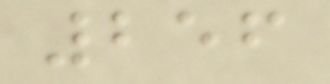256
